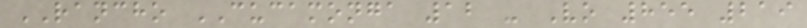RANCHO CUCAMONGA 12 - Vo 855 219
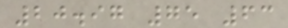20.97 75 63
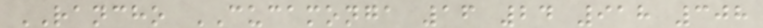RANCHO CUCAMONGA 16 24 918 308
